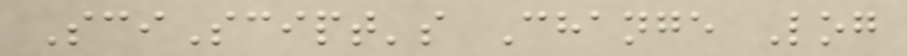SciScipt's Change Log
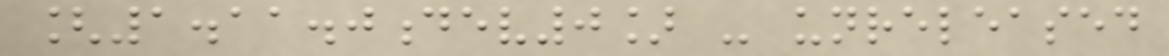[1.11.0dev0] - unreleased
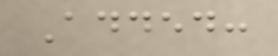Added:
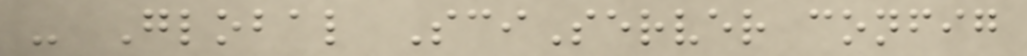- Global SciServer config
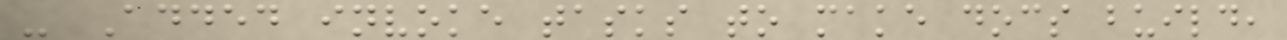- Added invoke tasks to make docs build,
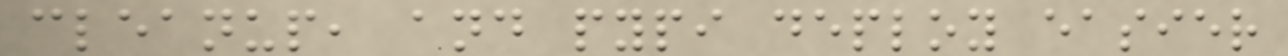cleanup, and pypi deploy easier
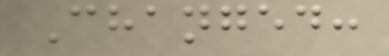Changed:
